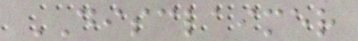DISCLAIMER
